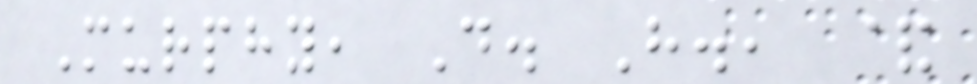Murphy, D. H., &
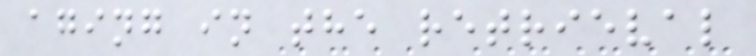aging in the retrieval
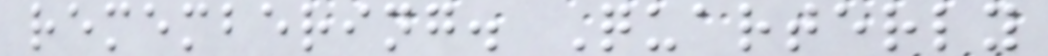remembering. Quarterly
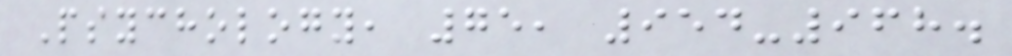Psychology, 75, 954-968.
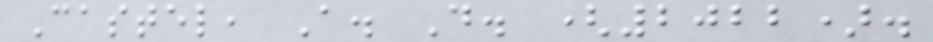Castel, A. D. (2022).
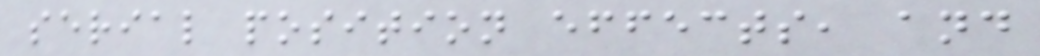serial position effects, and
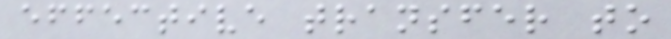effective transfer to
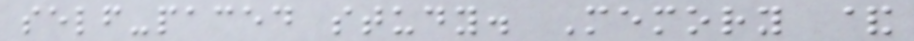self-paced study. Memory &
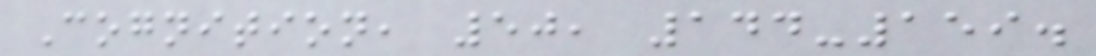Cognition, 50, 144-159.
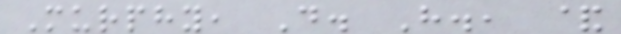Murphy, D. H., &
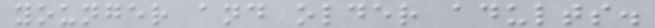younger and older adults.
